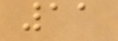11
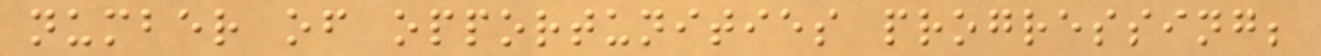number of opportunities progressing;
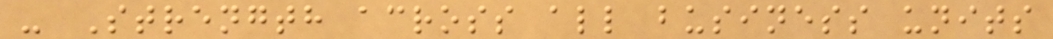- Strength across all business units
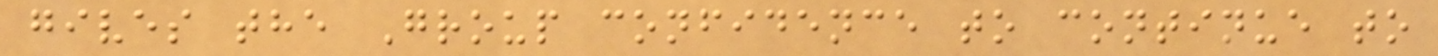gives the Group confidence to continue to
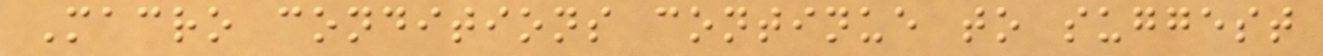Macro conditions continue to suggest
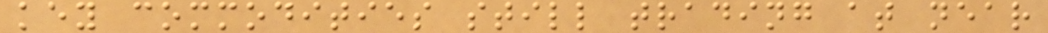key commodities still trading at near
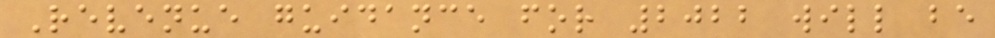Revenue guidance for 2022 will be
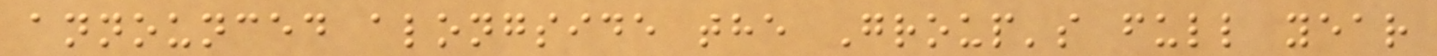announced alongside the Group's full year
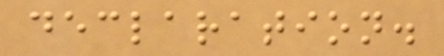declaration.
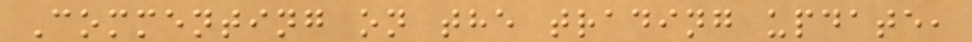Commenting on the trading update,
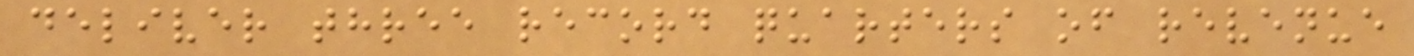deliver three record quarters of revenue
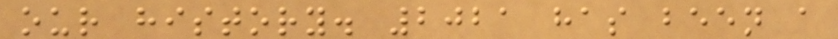our history. 2021 has been a
